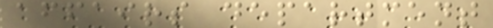affairs department
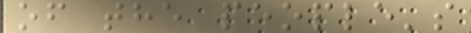of the people's
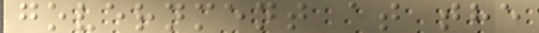government at the
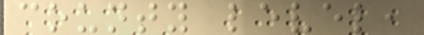county level,
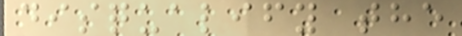disqualify the
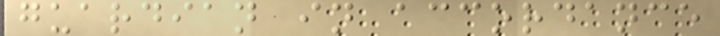guardian in accordance
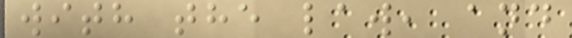with the law, and
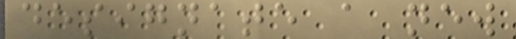designate a new
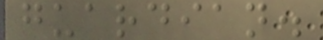guardian.
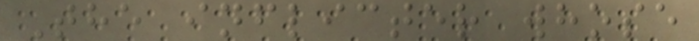The inflicter whose
